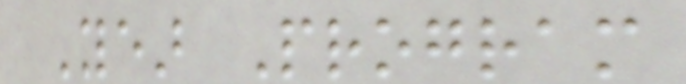Year Program
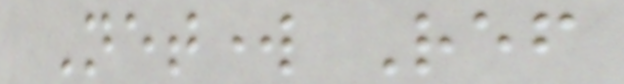Network Ref
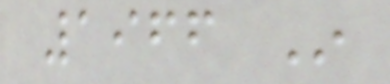1966 In
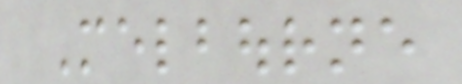Melbourne
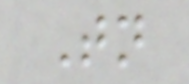Tonight
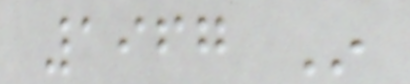1967 In
